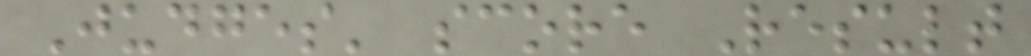Judges' score Result
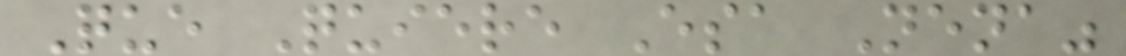Que Quiere Esa Nena"
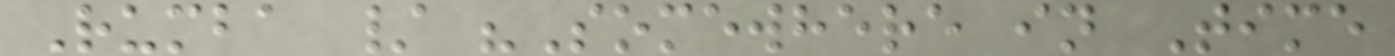Rumba / "Somewhere in Time
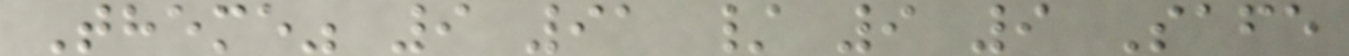Theme" 9 91 / 9 9 Safe
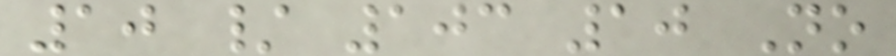10 / 103 10 No
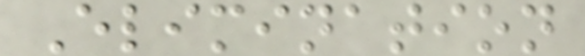Elimination
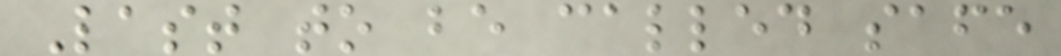Last to be called safe
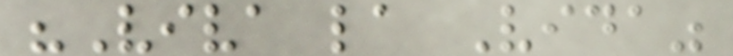"Viva la Vida"
